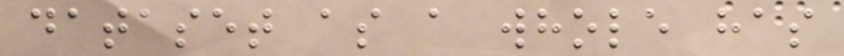dataset as a whole has
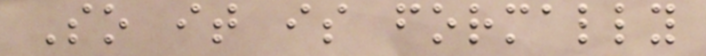So it is formally
